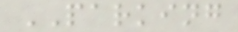PARKING
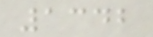1342
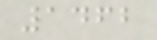1462
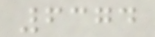6374
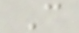C
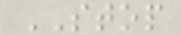STOP
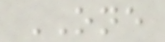ONE
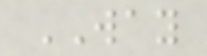WAY
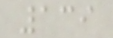139
